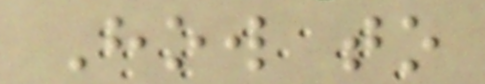How to
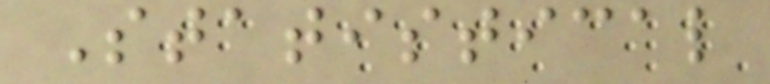Statistical
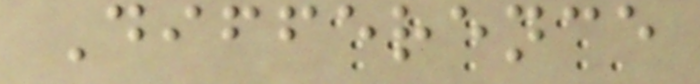Difference
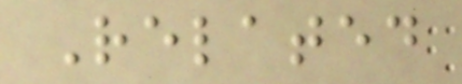Related
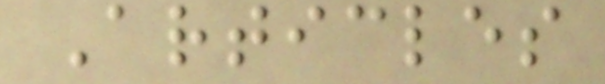Articles
